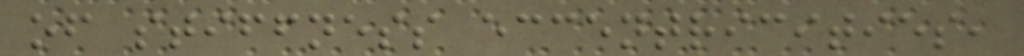of stiffness eccentricities,
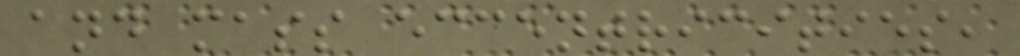and mass eccentricities,
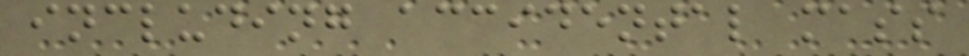including accidental mass
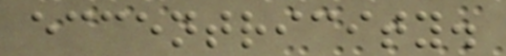eccentricity.
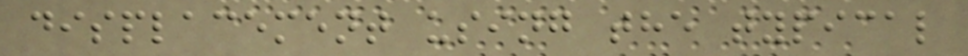displacement using the typical
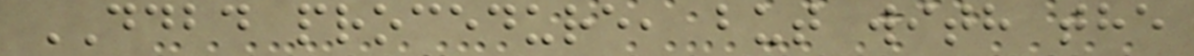DDBD procedure, but with the
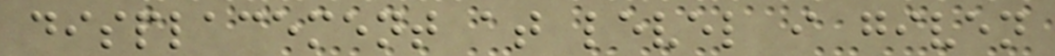displacement at level i given
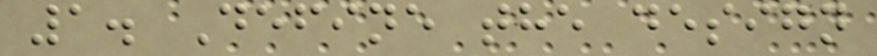1. Define the design
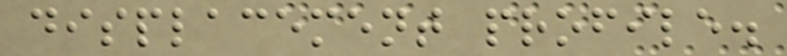displacement profile.
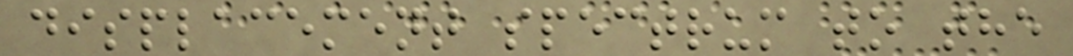displacement spectrum to the
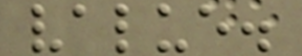value.
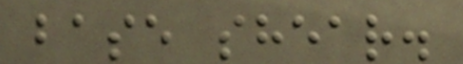base shear.
